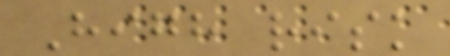High risk
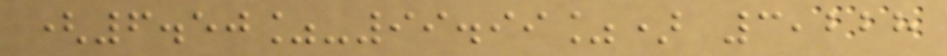(6.50%-99.99%) 3,228
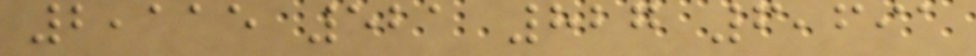2,115 521 827 6,691
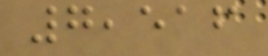7,516
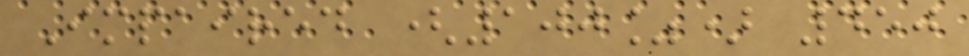Impaired (100%) 450
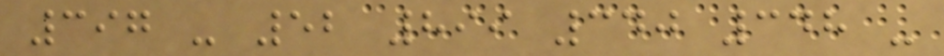397 - 52 899 340 348 -
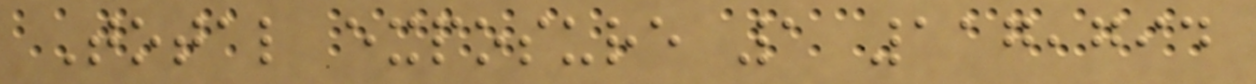Total exposure 1 117,794
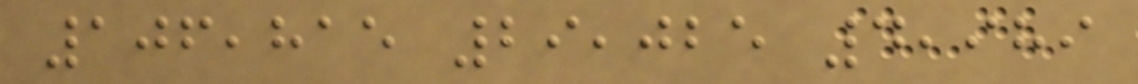106,815 29,025 4,989
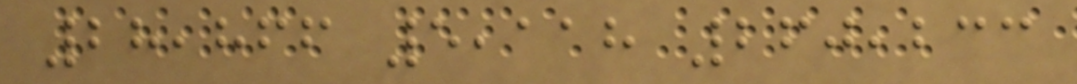28,866 5,118 260,233
